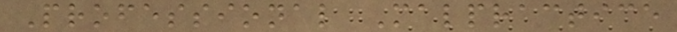Professional Malpractice
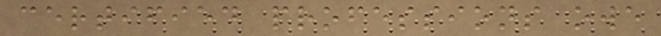certified professions owe
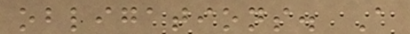obligations. A
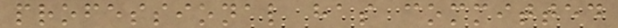professional has committed
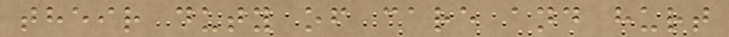their duty of care and hurt
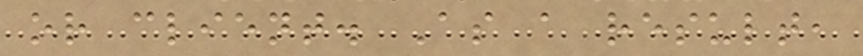or client. As a result,
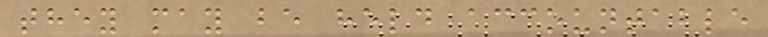they may be held accountable
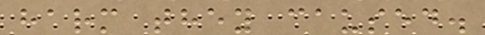harm they caused.
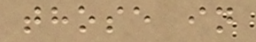those in
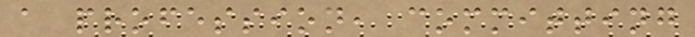a profession, committing
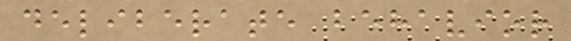deliberate behavior
